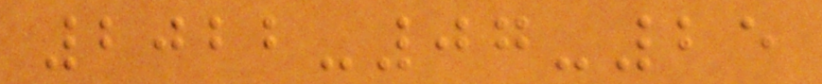2022-07-25
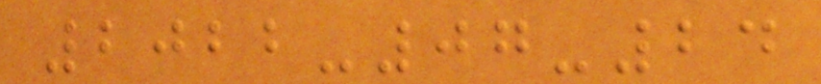2022-07-24
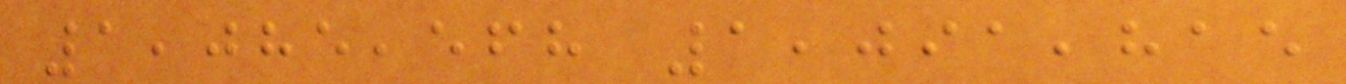1,085,568 1,091,815
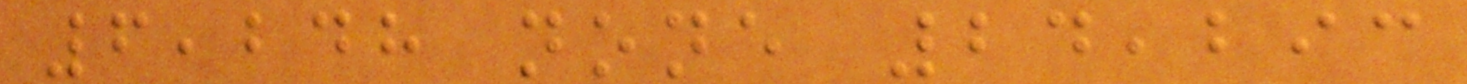6,248 none 24,293
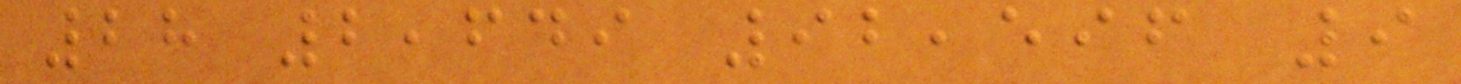28 2,649 92,596 9
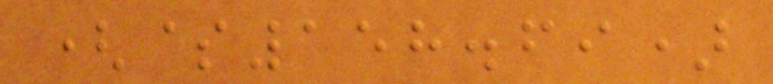($158.69)
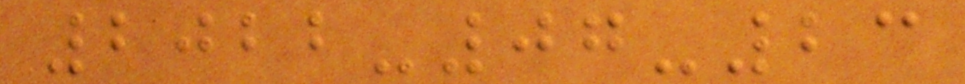2022-07-23
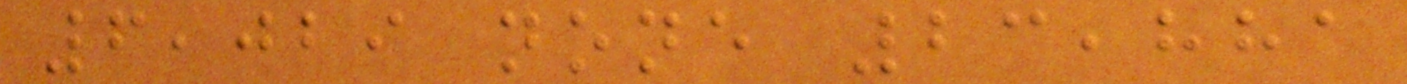6,029 none 23,881
